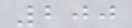200
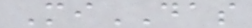MiDAS
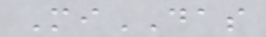MiDAS
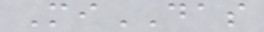MiDAS
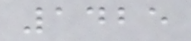1425
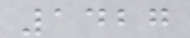1427
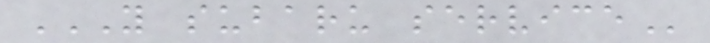Y SUBARU SERVICE
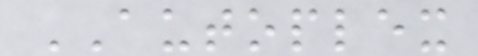AUTOPLEX
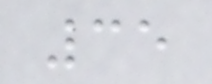35
